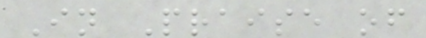In Praise of
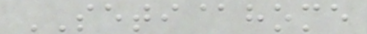SETI@home
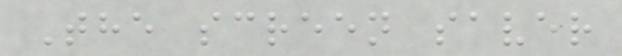The screen saver
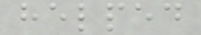helped
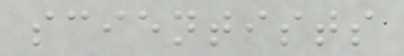scientists
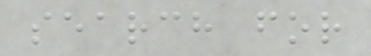search for
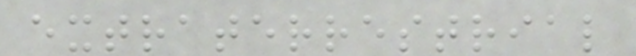extraterrestrial
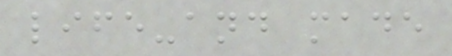life-and made
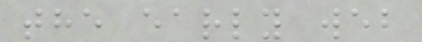the early web
